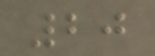20
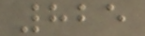825
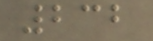232
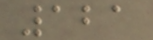121
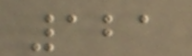121
